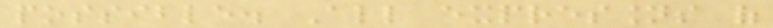possible. All expressions of
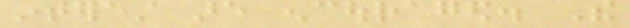interest are encouraged. The
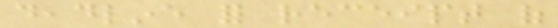deadline for receipt of
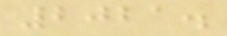2021.
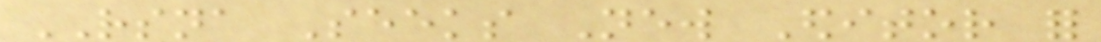RSNA Seeks New Editor for
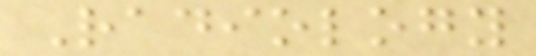Radiology
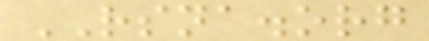RSNA.org
